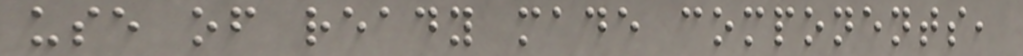use of ready made components,
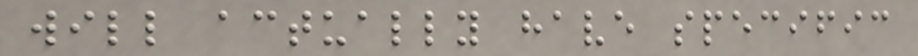will actually have specific
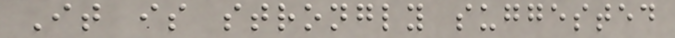It is strongly suggested
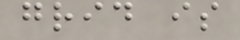grid is
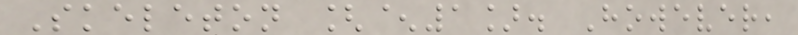Skeleton [^1]. However,
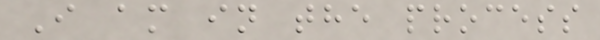I am in the process
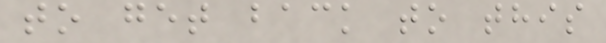to get back to this
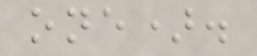one).
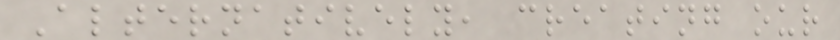Alternatively, creating our
